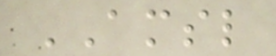AMSL
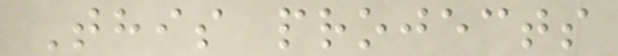This projects
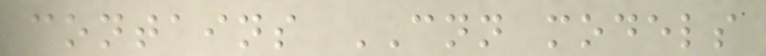contains CNN models
